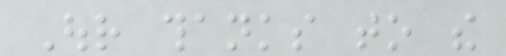Our thanks to the
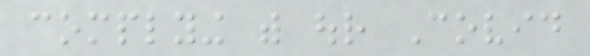complying with our Covid
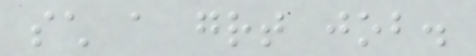such a great job.
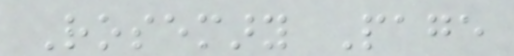Rosemary Page
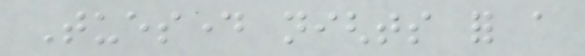Tuesday nights for a
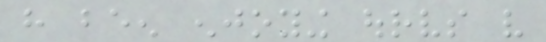have been enjoying ourselves very
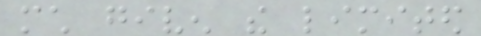much given the limited
